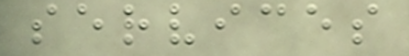services
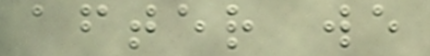after we
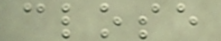close
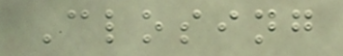Closing
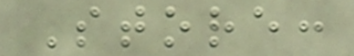Store:
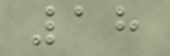18
